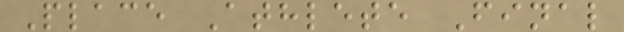Place Athlete Final
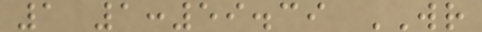1 1:59.39 WR
